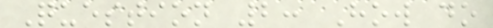Question 2: How do
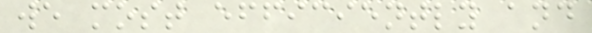we most efficiently and
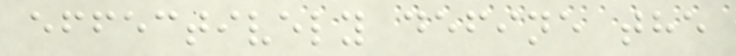effectively define the
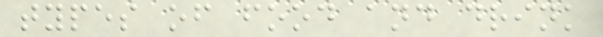types of food and drink
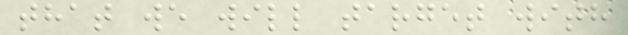that we will target with
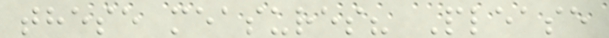these measures? Please
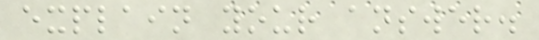explain your answer.
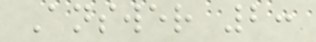Answer 2:
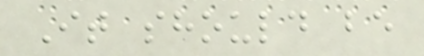It should be
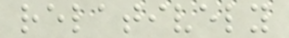relatively
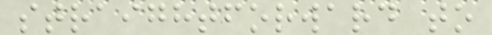straightforward to
